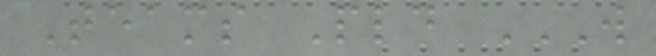Teams Pld W
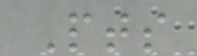Pts
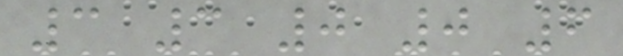3 3 0 0 6
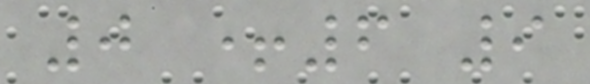0 +6 9
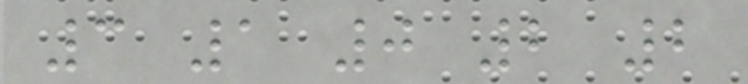3 1 0 2 2
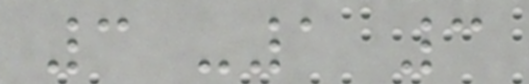3 -1 3
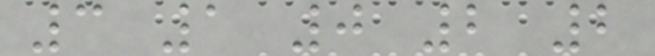3 1 0 2 2
